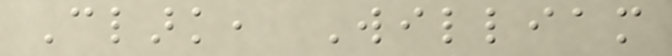Clark, William
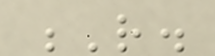R.
